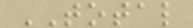TOTAL
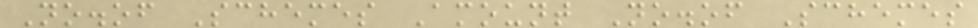No.of Schemes Amount No.of Schemes
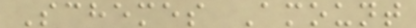Schemes Amount
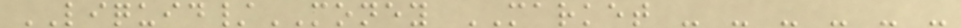LIQUID/MONEY MARKET - - - - - -
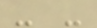- -
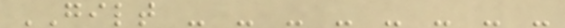GILT - - - - - - - -
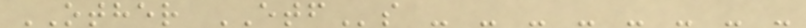OTHER ETFs - - - - - - - -
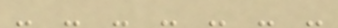- - - - - - -
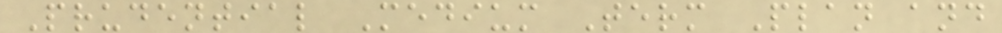Prudential Medium Term Plan and
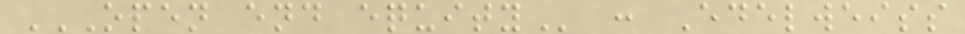OPEN END EQUITY : Edelweiss
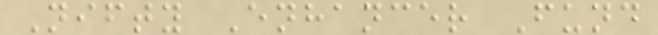Nifty Enhancer Fund
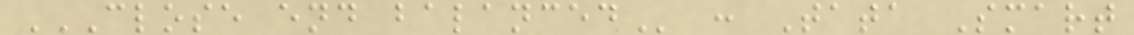CLOSE END BALANCED : Tata Smart
